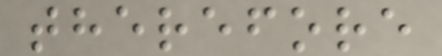therefore
